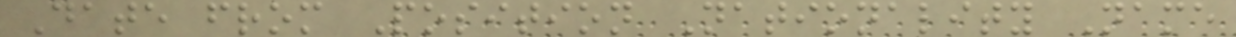Date from Position Nationality Name
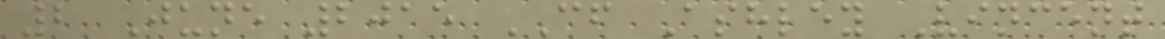2 June 2015 CF Ashley Vincent
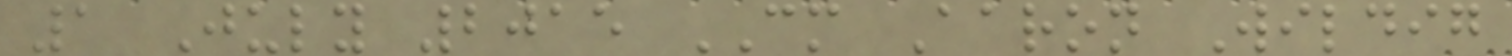1 July 2015 CM Aaron Wildig
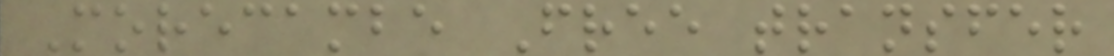Morecambe Free transfer
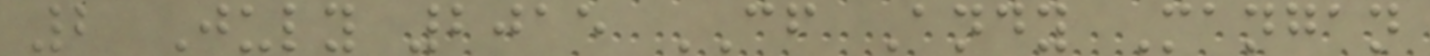2 July 2015 CF Andy Mangan
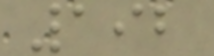192
